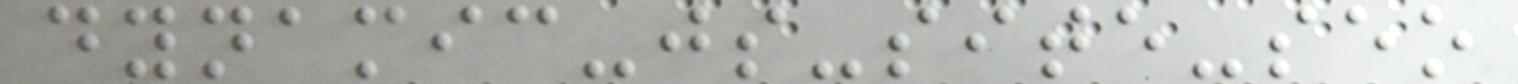dynamic-js-site-seo
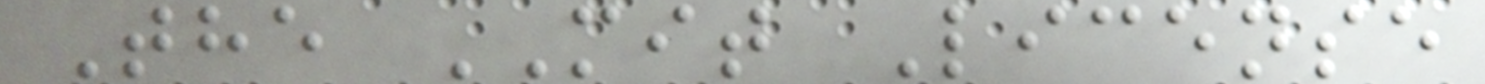The MIT License
